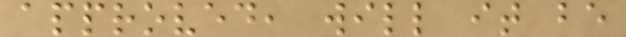approved, will it be
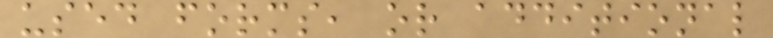used forms, or additional
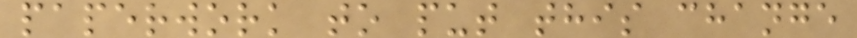paperwork to put this change
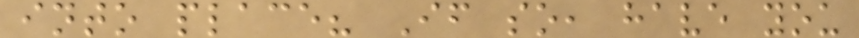into place? If so, have you
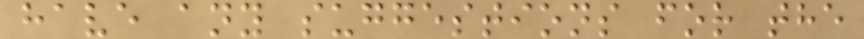have any suggestions for the
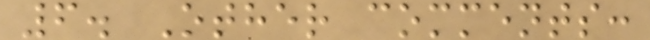6. Other comments:
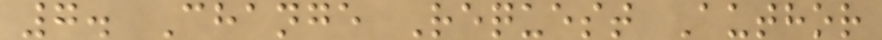7. Change Request Author
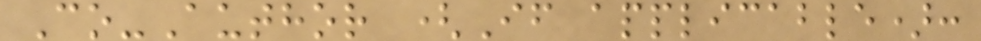Co-Author (If applicable):
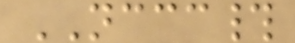NCCC#
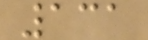131
